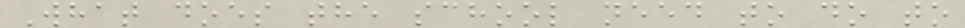What does the school need to do to
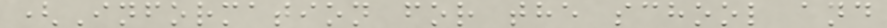(Information for the school and
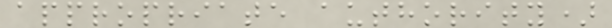appropriate authority)
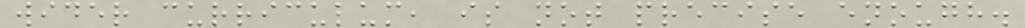wider curriculum, is not precise enough.
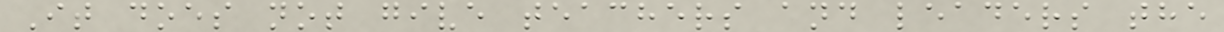It does not give teachers and leaders the
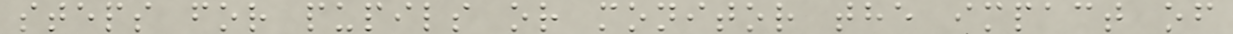steps for pupils or monitor the impact of
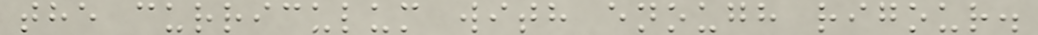the curriculum with enough rigour.
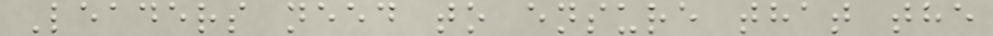Leaders need to ensure that the
